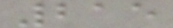215
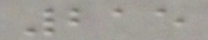215
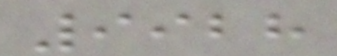9928
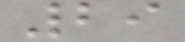29
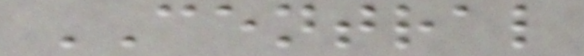CENTRAL
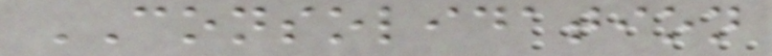CONSOLIDATION
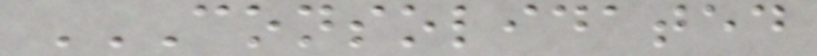CONSOLIDATED
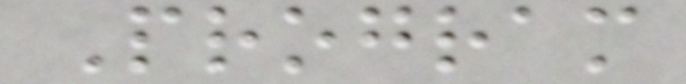Program
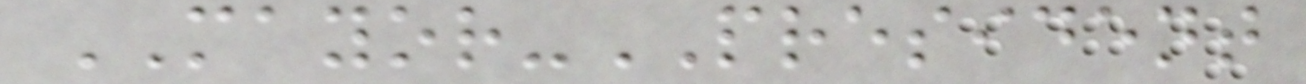MAYOR-PRESIDENT
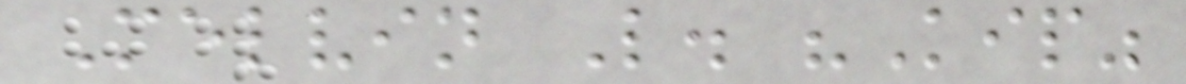Melvin L. "Kip"
